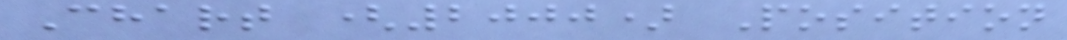Chart (2000) Position
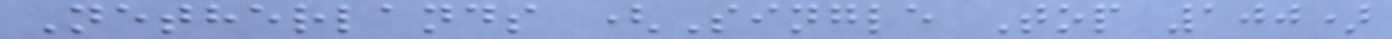Netherlands (Single Top 100)
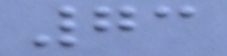73
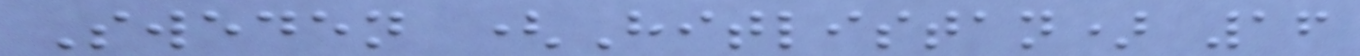Sweden (Hitlistan) 16
